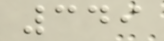349
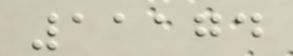11174
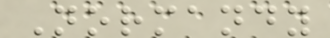Normandy
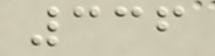336
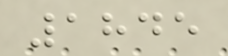1845
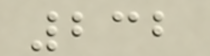232
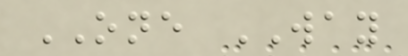ONE WAY
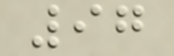97
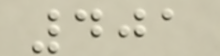401
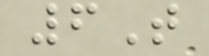6T
